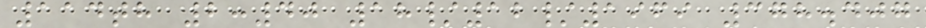114th 2:40 18/12/1969 378.407
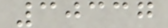30337
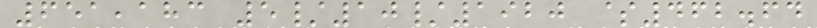651,183 5/10/1920 $462.64
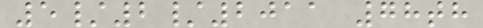5/2/2011 78th
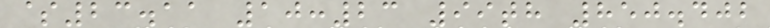$23.11 10:23 99th 850.402
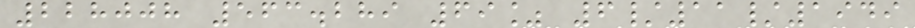228008 563.289 69% 6/11/1949
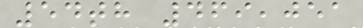54th 469,051
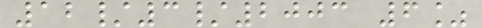12/3/2003 6%
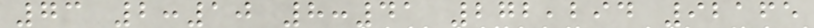73 2:10 8:41 272,294 92165
